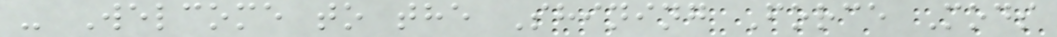- Welcome to the Shining Force Mods
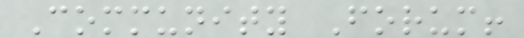Community Forum!
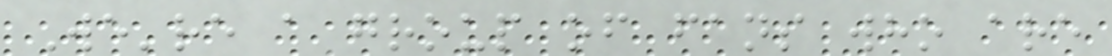We're a group of fans who are
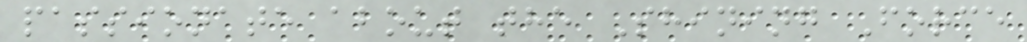passionate about the Shining Force
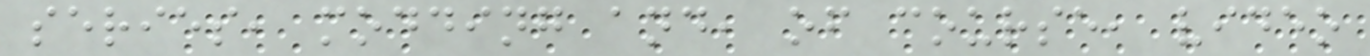series, modding and, of course, video
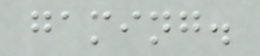gaming.
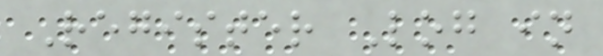Register Log in
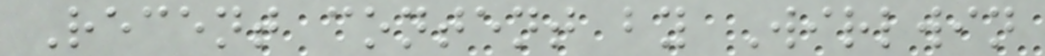Recent content by Wirlwin
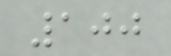100
